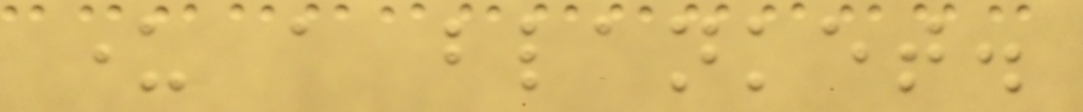under a blanket.
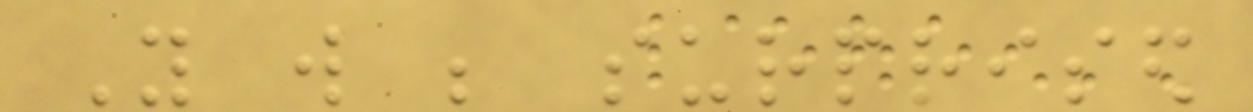You will be surprised
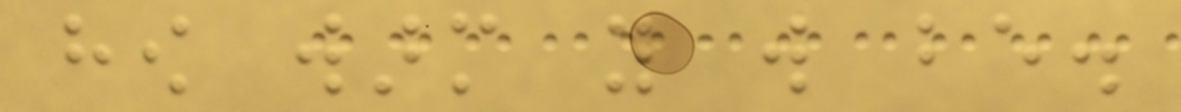how warm you will be.
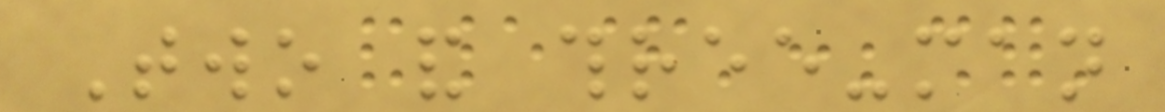Two and three-man
